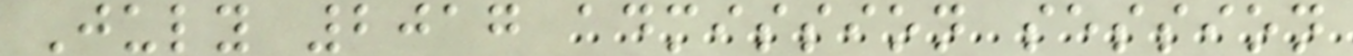July 2017 admission session
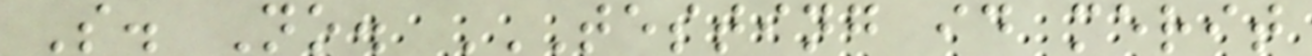S. No. TESTING ID MERIT
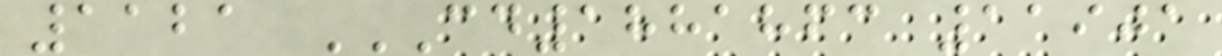1121 CD1881863 11901
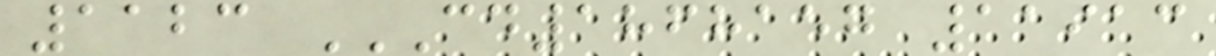1123 CD1868157 11913
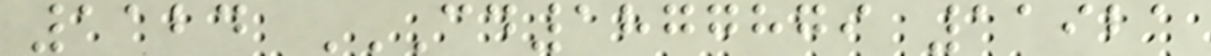1124 CD1877879 11921
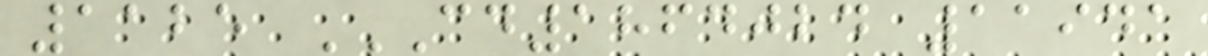1125 CD1864024 11941
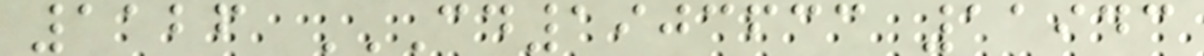1126 CD1903633 11943
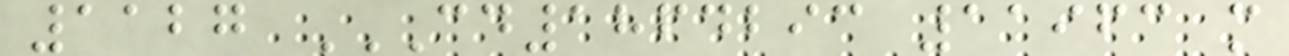1127 CD1864293 11963 M
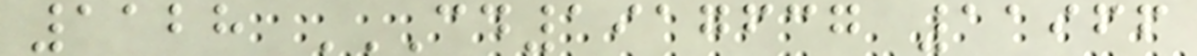1128 CD1917637 11966
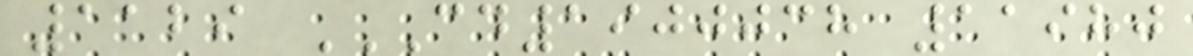1129 CD1900038 11980
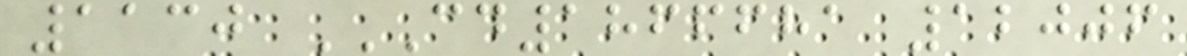1130 CD1866681 12006
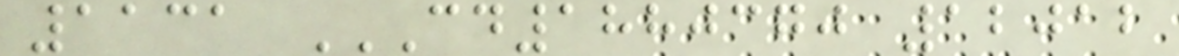1131 CD1880370 12012
